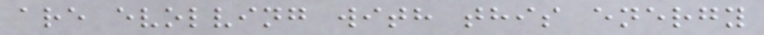are evolving with this energy
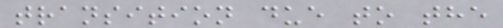transition due to the
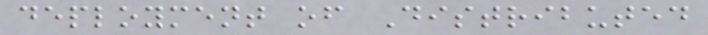deployment of Distributed
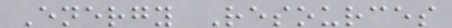Energy Resources
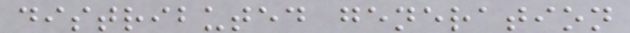distributed generation
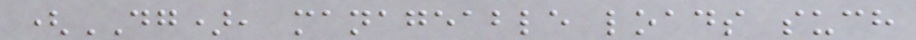(DG), manageable loads such
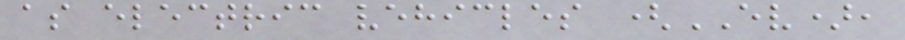as electric vehicles (EV),
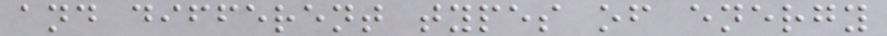and different types of energy
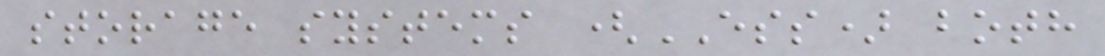storage systems (ESS) both
